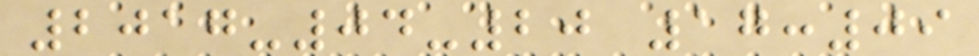2017-04-20 17:09
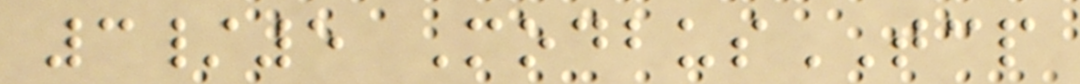3/5 ModbusTCP
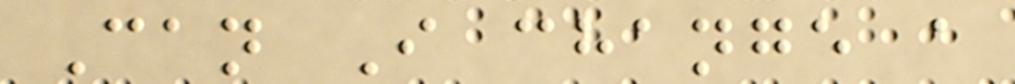Can I change a
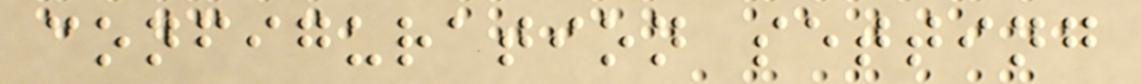configuration setting
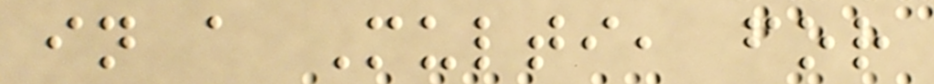in a Multi, for
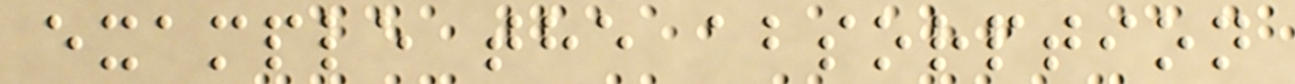example the absorption
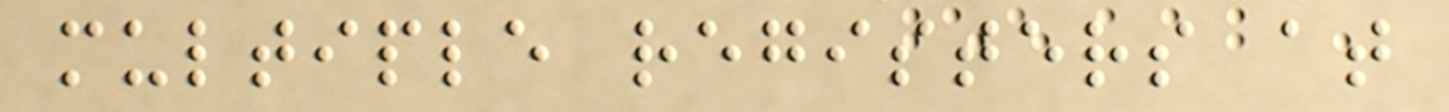multiple registers at
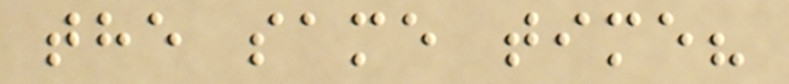the same time?
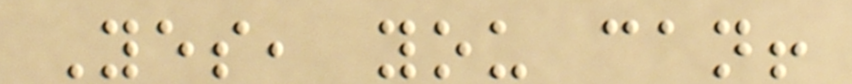Yes, you can!
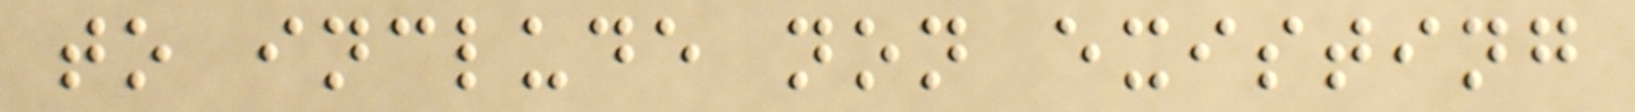to include non existing
